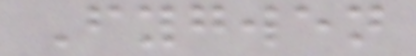Fygwen
